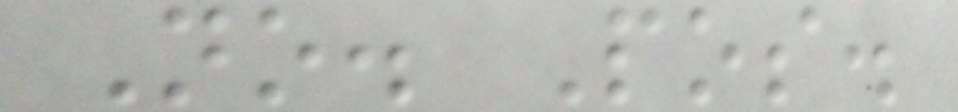No. Pos.
